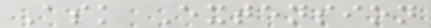Ask Extension
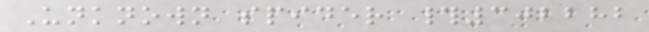Unknown spider #302282
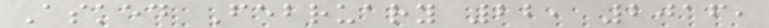Asked February 22, 2016,
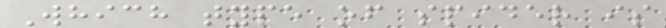Which type of spider is
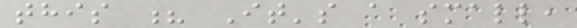this ? It's a small,
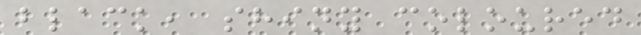black, shiny coloured
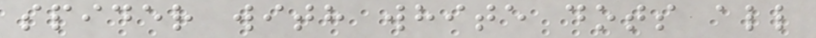spider with white dots all
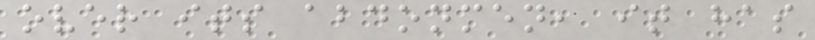over its abdonmen, it has
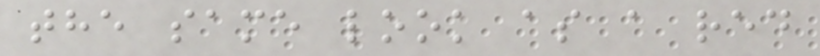the same look as a red
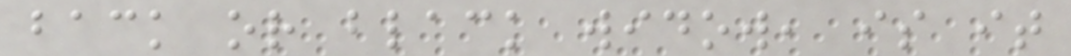back or black widow, is it
